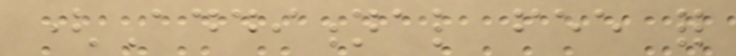(Additional fee for
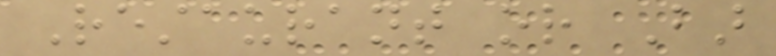Restaurant or Bar
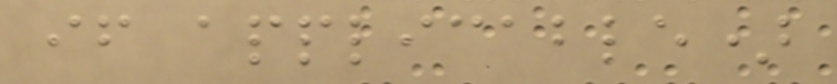if applicable)
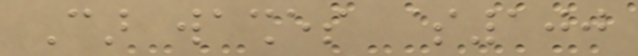Car washes $100
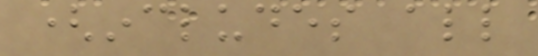(includes all
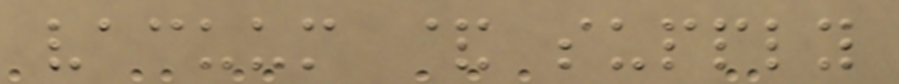vacuum & supply
